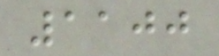1100
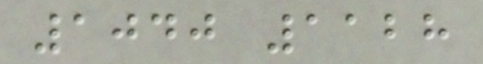1040 1128
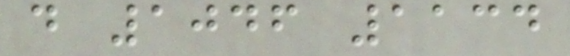d 1046 1134
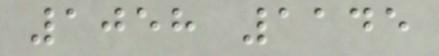1058 1145
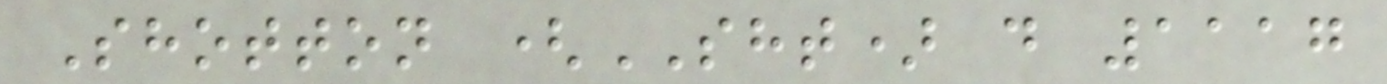Shotton (SHT) d 1117
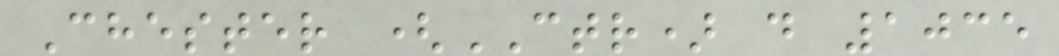Chester (CTR) d 1035
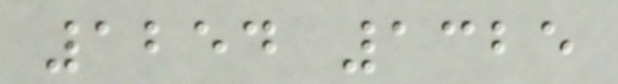1254 1325
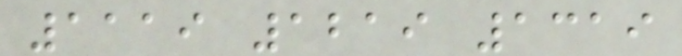1119 1219 1319
